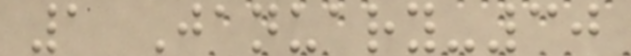1 January-30
